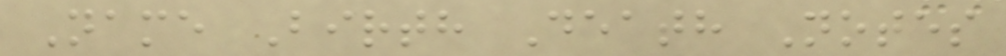Name Birth Death Notes
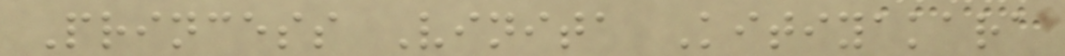Princess Vinita Kitiyakara
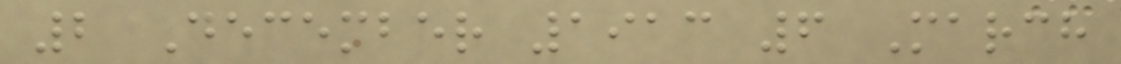2 December 1913 6 March
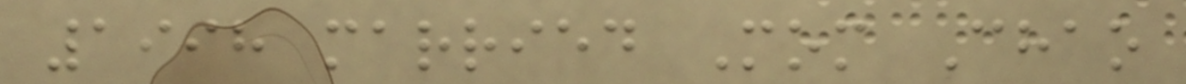1998 married Mom Chao
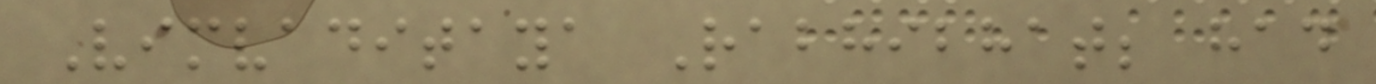Vimvaditaya Rabhibhat; had
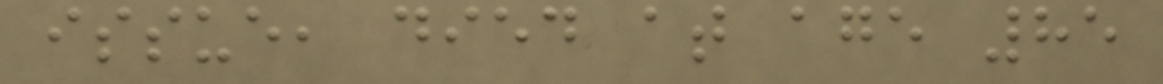issue, died at age 85
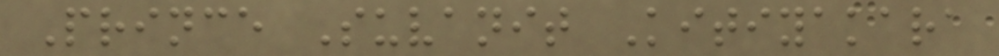Prince Suvanit Kitiyakara
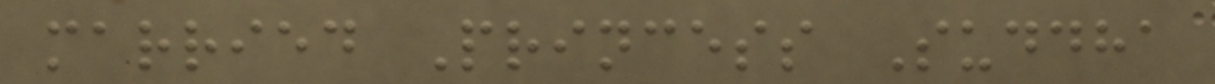married Princess Suddha
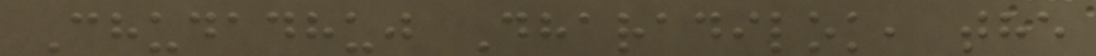Chudadhuj Dharadilok, the
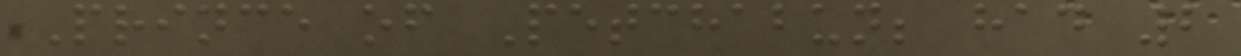Prince of Petchabun; had 2
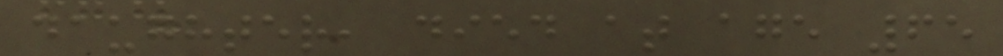daughter, died at age 65
